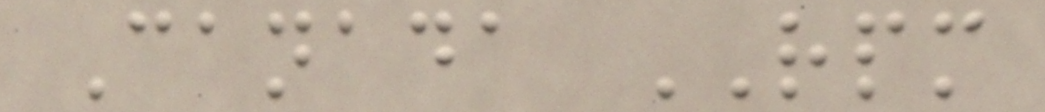Canada RPM
